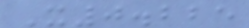X0.225
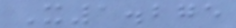X1.275
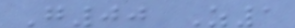G00 Z1
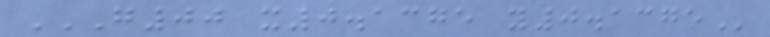G00 X0.1375 Y0.1375
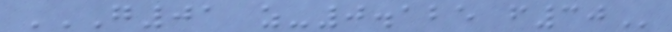G01 Z-0.125 F30
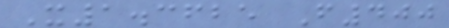X1.3625 F400
